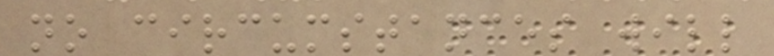no circumstances will
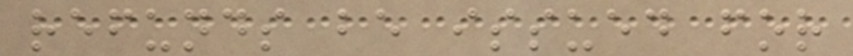refunds be issued for
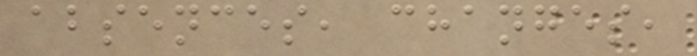absences, changes,
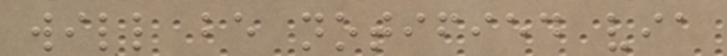will be notified via
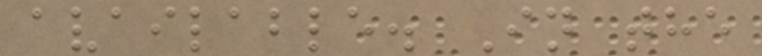available. In the
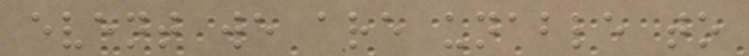event we are unable to
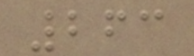263
